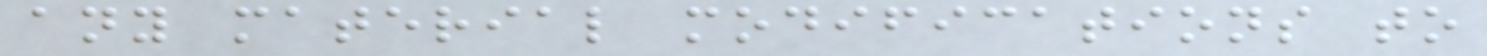any material modifications to
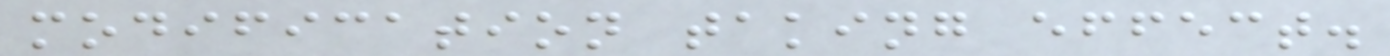modification taking effect.
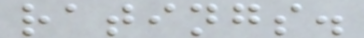ratings.
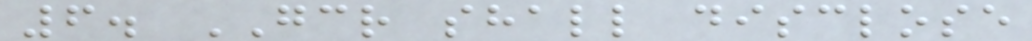6. GCR shall disclose
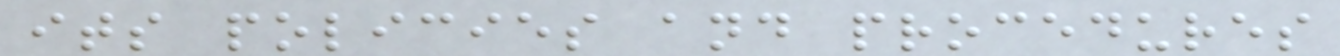its policies and procedures
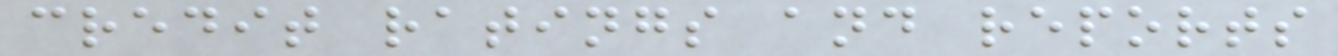credit ratings and reports
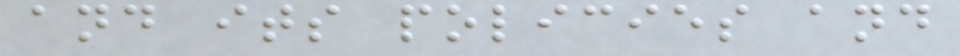and its policies and
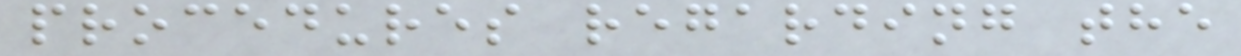procedures regarding the
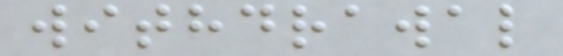withdrawal
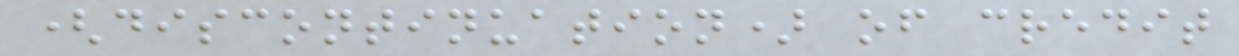(discontinuation) of credit
